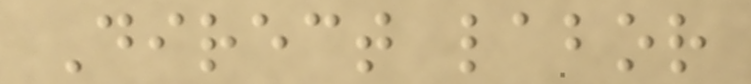Direct labor
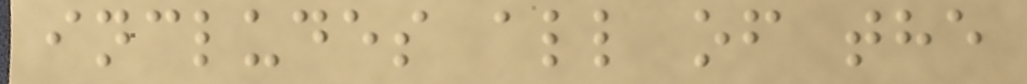includes all of the
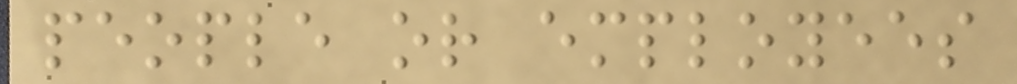people or employees
